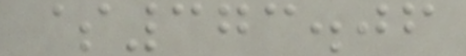$373.06
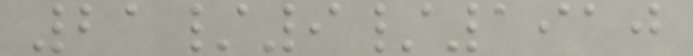21/9/1910
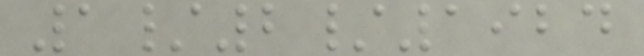1/2/1924
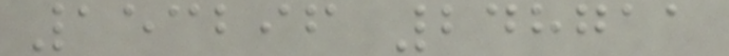153296 248711
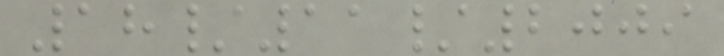18/11/2009
